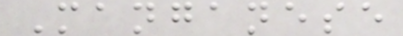Manganese
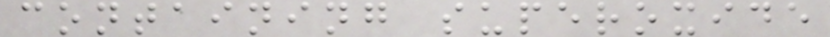containing superoxide
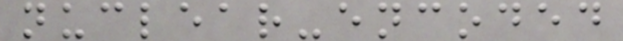nuclear-encoded
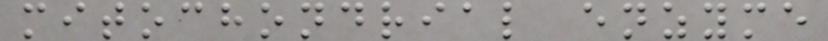mitochondrial enzyme
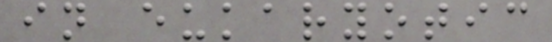in eukaryotic
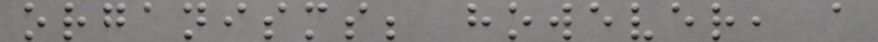organisms; however, a
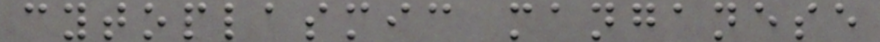cytoplasmic manganese
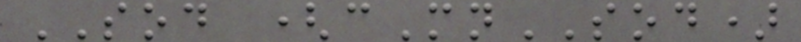SOD (cMnSOD)
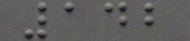142
